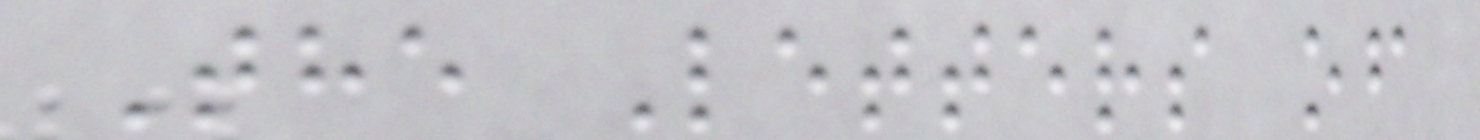The Letters of
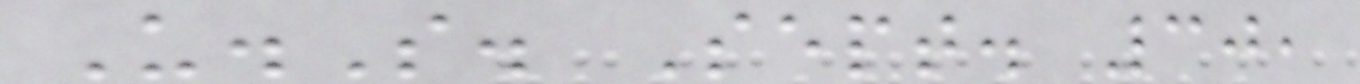U.S. Sept. 30,
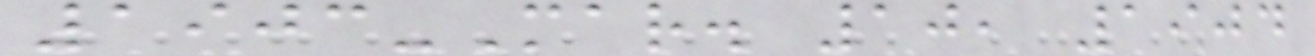1903-Mar. 10, 1904
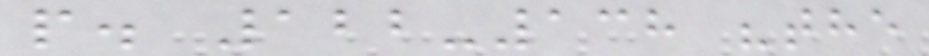p. 122-138 "the
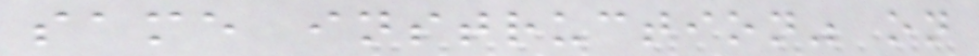same instruction" on
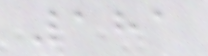181
